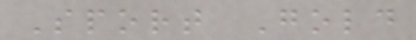Sport Gold
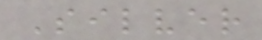Silver
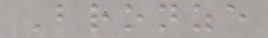Bronze
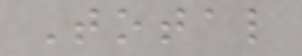Total
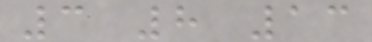3 8 13
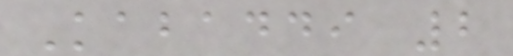Kabaddi 2
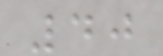40
